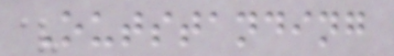Outstanding
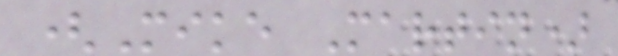(Mike Martin)
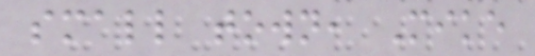small town, Mike
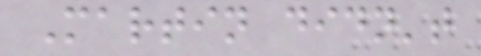Martin didn't
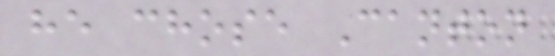he chose Canton
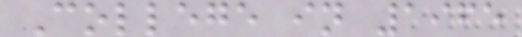College in 1965
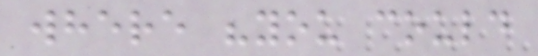where "you could
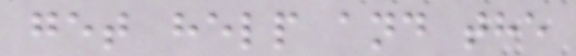get help and the
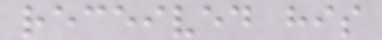received his
